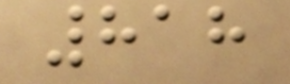818
